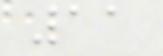11
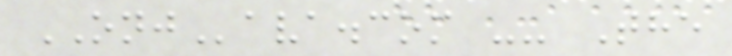ONJava.com -- The
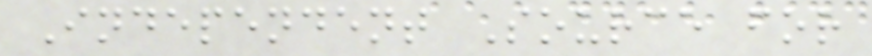Independent Source for
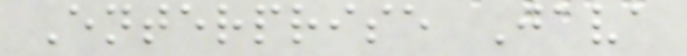Enterprise Java
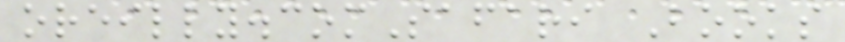oreilly.comSafari Books
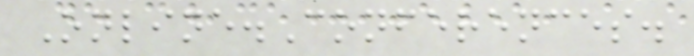Online.Conferences.
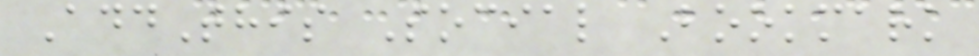AddThis Social Bookmark
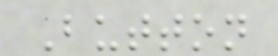Button
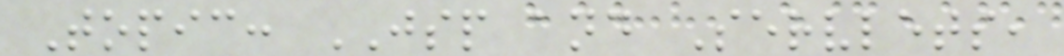Topic: JSP and Servlets,
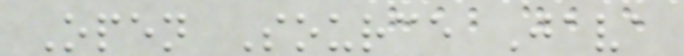Open Source Java
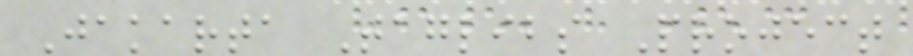Jakarta Taglibs Project
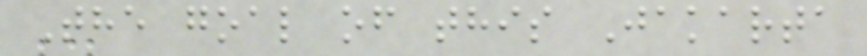The goal of this Jakarta
